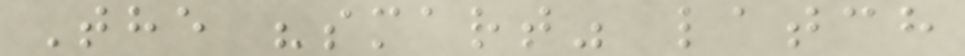The "smart" latch
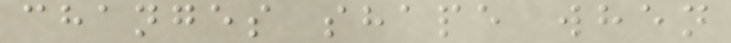changes shape when
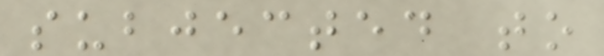subjected to
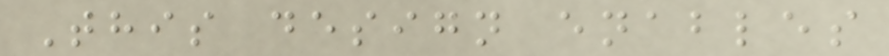This design enables
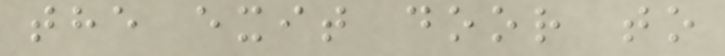the exit door to
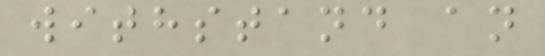withstand an
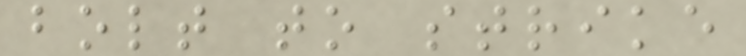bolt to strike
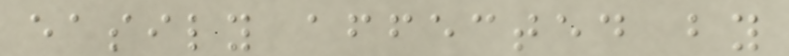easily affected by
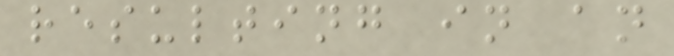resulting in an
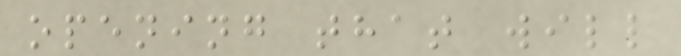opening that will
